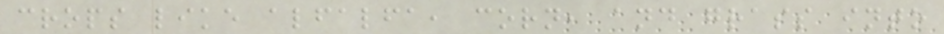crops like alfalfa, corn, and grass into
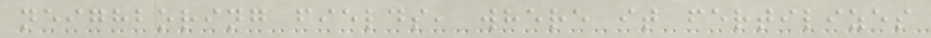neighboring fields, where it fertilizes
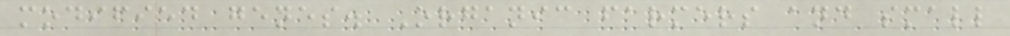modified genes. Organic farmers and small
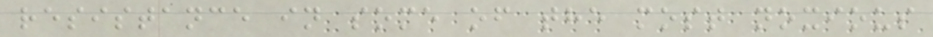resistance in some of the most noxious
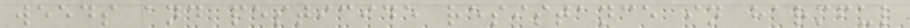weeds and pesticide resistance in harmful
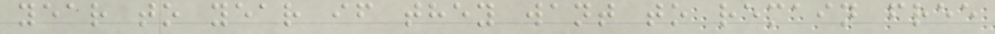year to year if they want to remain free
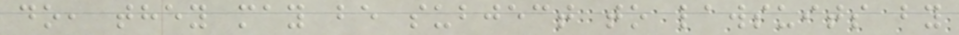do, they may be subject to lawsuits by
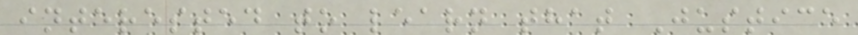interested to learn that Justice
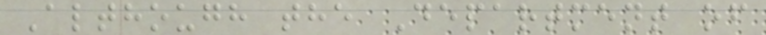Although the Department of
